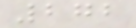272
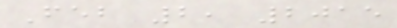Feb 2, 2015
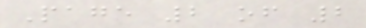Page 2 of 2
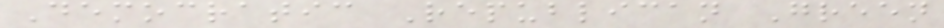Democratic Republican Green
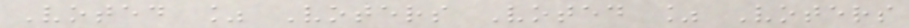Voted % Voters Voted % Voters
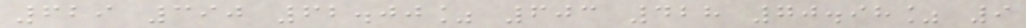629 390 62.00% 603 428 70.98% 9
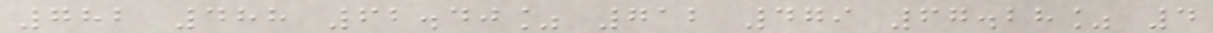782 488 62.40% 712 479 67.28% 4
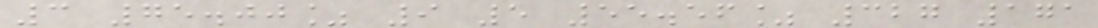3 75.00% 9 5 55.56% 327 171
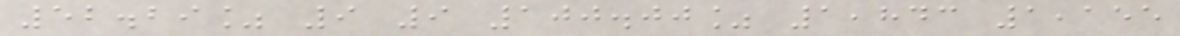52.29% 9 9 100.00% 1,843 1,155
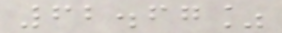62.67%
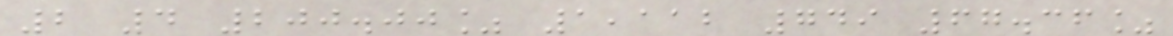2 4 200.00% 1,112 749 67.36%
